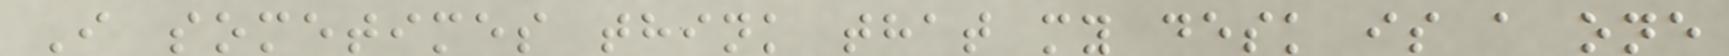I sometimes think that my desk is a one
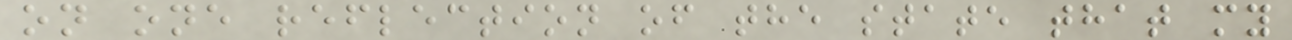on one reflection of the state that my
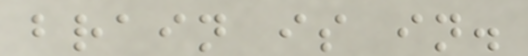brain is in.
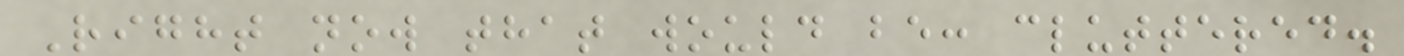Right now that would be: cluttered.
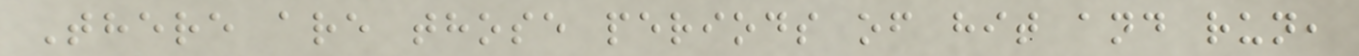There are those periods of hit and run,
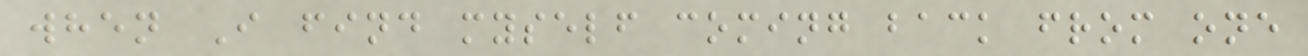when I find myself coming back from one
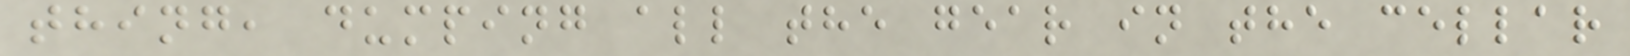thing, dumping all the gear in the cellar
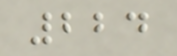224
